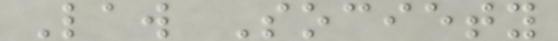Law Society
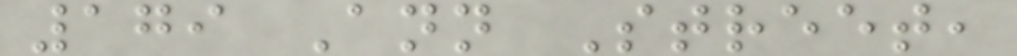179 Ann Street,
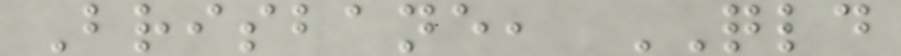Brisbane, QLD
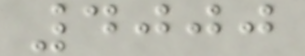4000
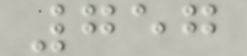757
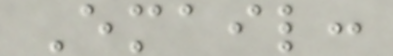Email:
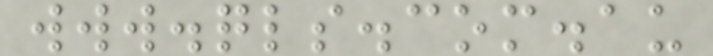www.qls.com.au
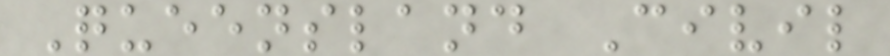Queensland Civil
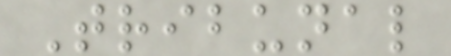Tribunal
